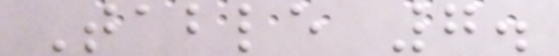Table 7.
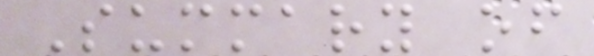Summary of
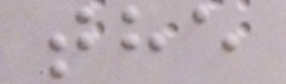the
